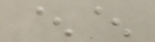^^
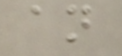an
